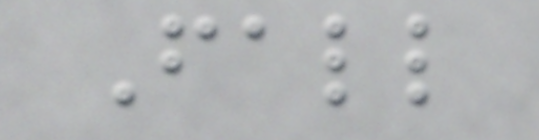Fall
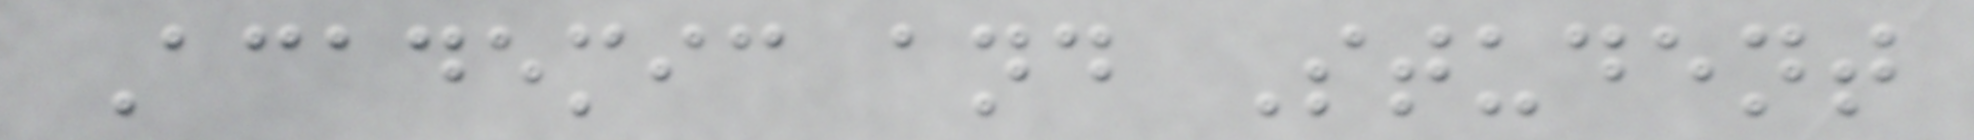Academic and Student
